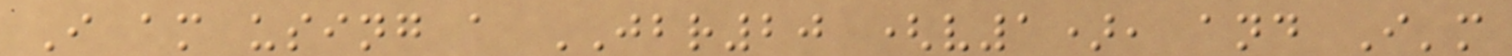I am using a JBR20 (v1), and I'm
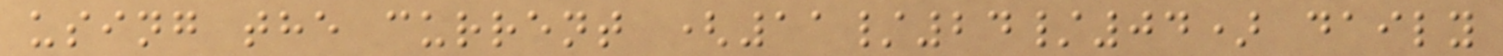using the current (11/24/04) daily
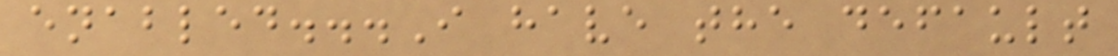enabled...I have the default
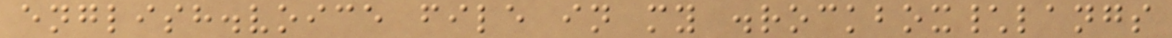english.voice file in my .rockbox\langs
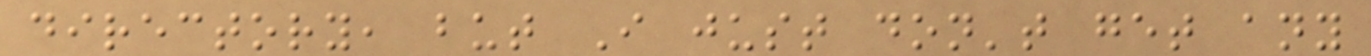directory, but I just don't get any
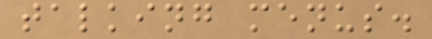talking menus.
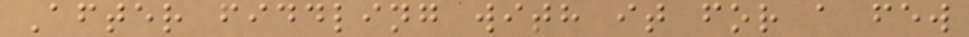After fiddling with it for a few
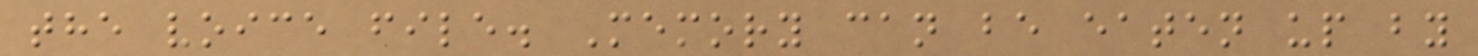the voice file. Memory can be eaten up by
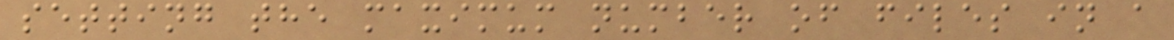setting the maximum number of files in a
